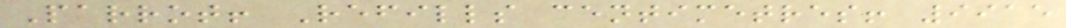Parrot! Refills centimetres! 9915
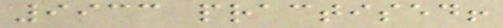9933 practised!
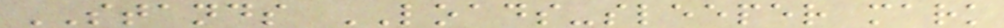STANDS LOADS-sleeper mark
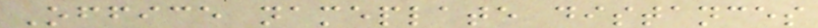Office nameplate distances
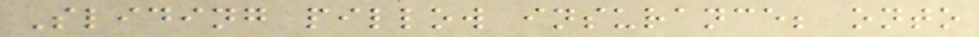Sliding pillow insurance; onto
